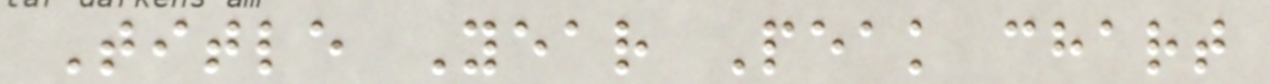Title Year Peak chart
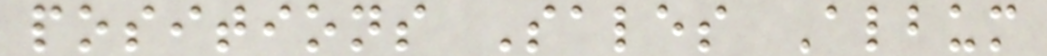positions Sales Album
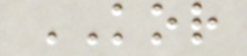KOR
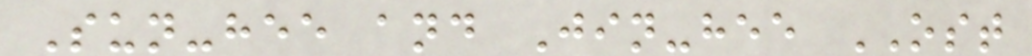Sun-hee and Jin-hee OST
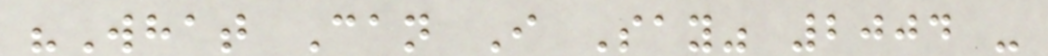"What Can I Say" 2004 -
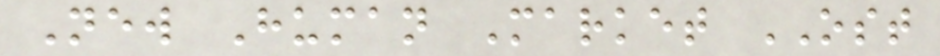New Human Market OST
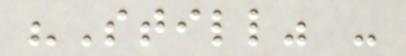"Still" -
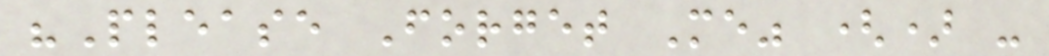"Please Forget Me" () -
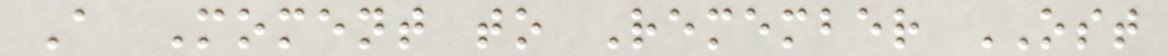A Moment to Remember OST
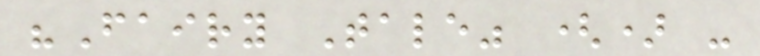"Fairy Tale" () -
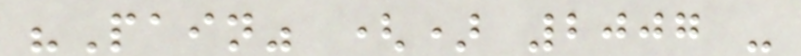"Pain" () 2007 -
